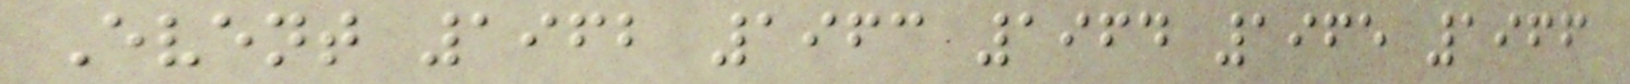Event 1962 1963 1964 1965 1966
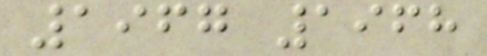1967 1968
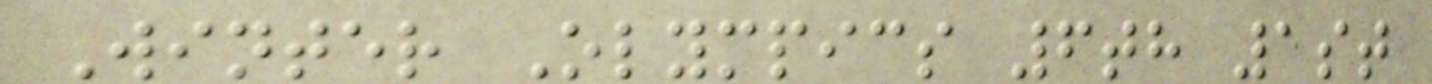Winter Olympics 6th 1st
